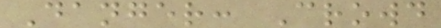Danger: Crowd
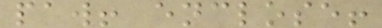paw! enclose!
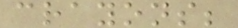crayons;
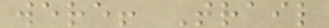were! Trail
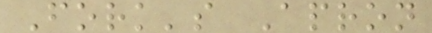Fork's Apron
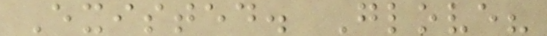Existed. Glove?
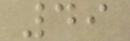49
